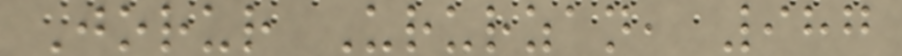Jorur Ururzan, 987
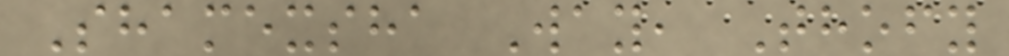Shamexsha Way, Thofy
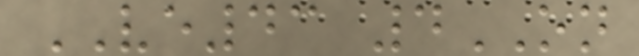VE43 4ON
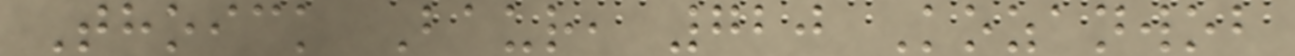Thoick Baur, 720 Kozanwob
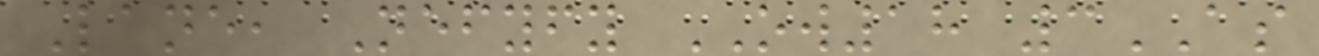Lane, Nefyfy OW18 3AS
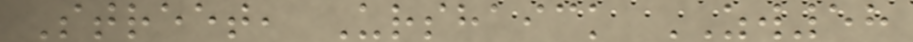Street, Urshaick ZW58
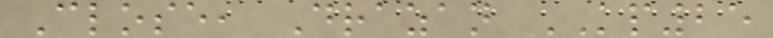Close, Drazan KP25
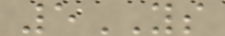5YS
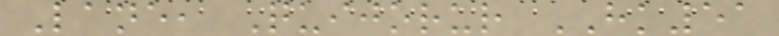Lane, Quijorur HK51
